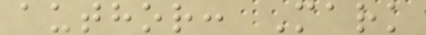author: Mark
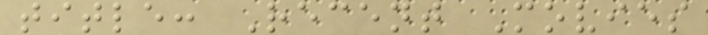title: Recent Movies
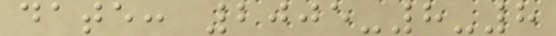date: 2005-8-8
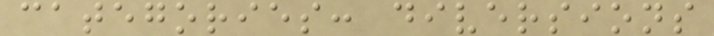categories: diversions
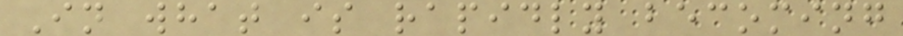In what is rapidly becoming
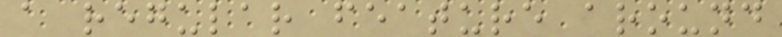a regular feature around
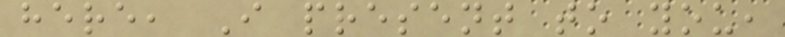here, I present to you,
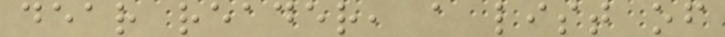dear reader, a list of
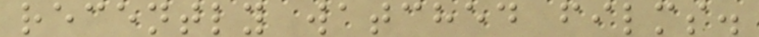recently watched films.
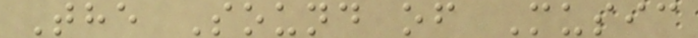The Sound of Music
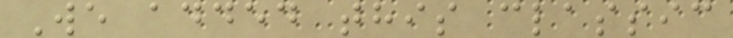We added this classic
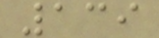139
